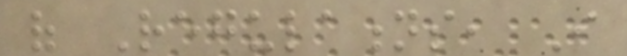of Regulations, I
